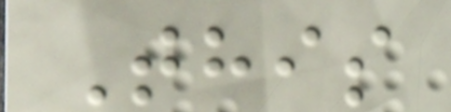This
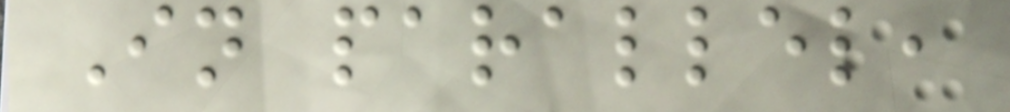In parallel,
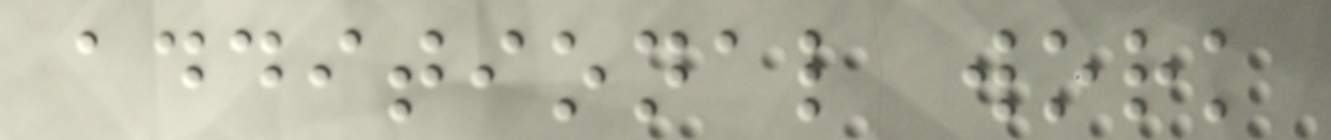additional work
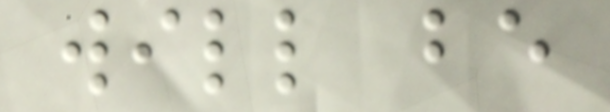will be
